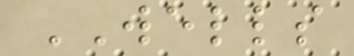WELLS
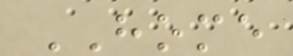HOME
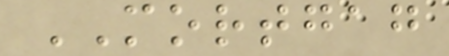MORTGAG
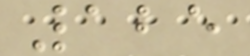125
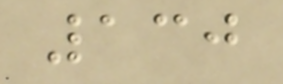130
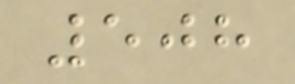508
